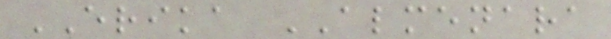ERIKA ALMENARA
